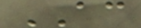AC
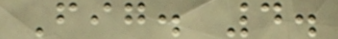Fig. 4.
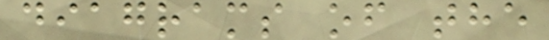diagrams of the
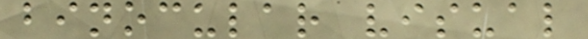binocular visual
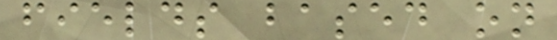fields based on
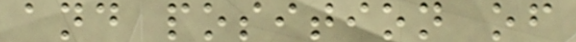and position of
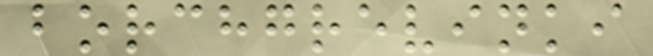borchgrevinki
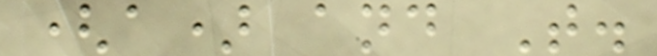(a) and T.
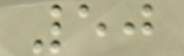50
